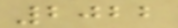2022
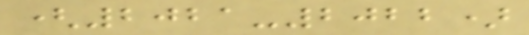(2021-2022)
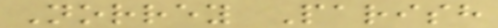Norrey Parish
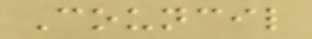Council
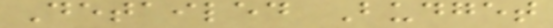Detailed Budget
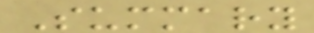Summary
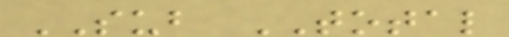SUB TOTAL
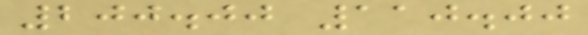200.00 110.00
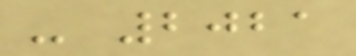- 2021
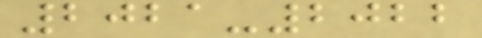2021-2022
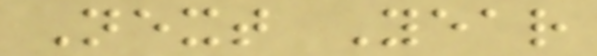Next Year
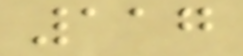117
